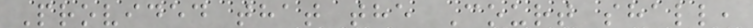Provided that the Court shall,
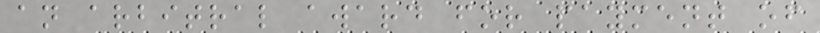an arbitral award for payment of
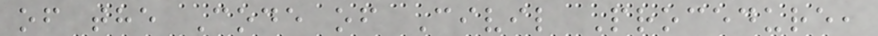of the Code of Civil Procedure,
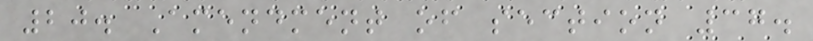20. Amendment of section 37.
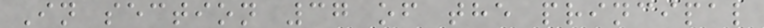In section 37 of the principal
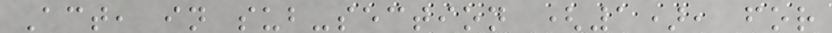Act, in sub-section (1), for
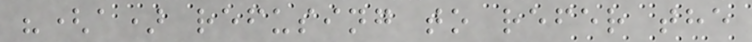"(a) refusing to refer the
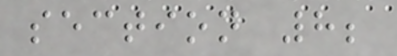section 8;
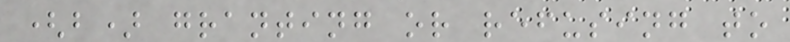(b) granting or refusing to
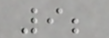9;
